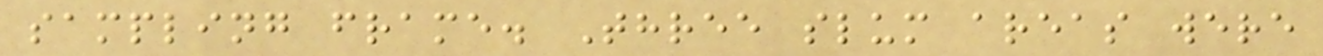sampling frame. Three slum areas were
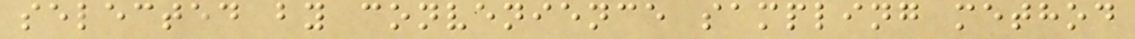selected by convenience sampling method
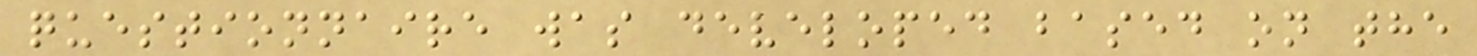questionnaire was developed based on the
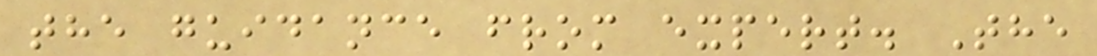the guidance from expert. The
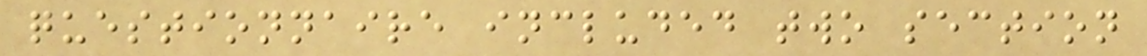questionnaire included two section
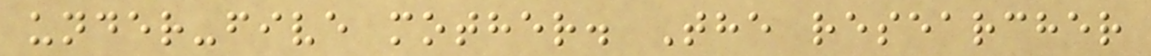under-five mother. The researcher
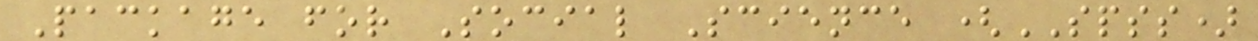Package for Social Science (SPSS)
